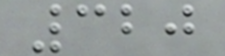320
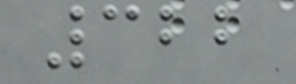322
